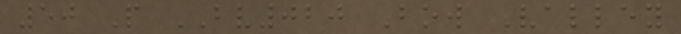50 P BV020 Bow Valley
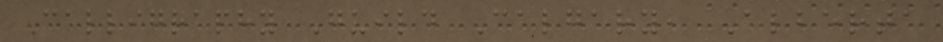Calligraphy Guild Calgary, Alberta
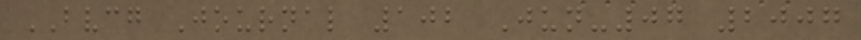BVCG Journal 102 Jun-07 2007
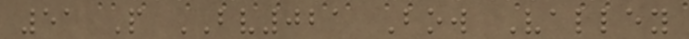51 P BV021 Bow Valley
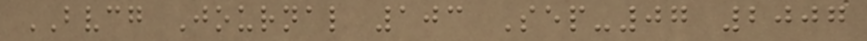BVCG Journal 103 Sep-07 2007
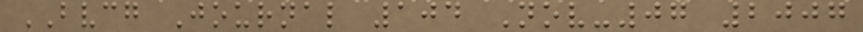BVCG Journal 104 Nov-07 2007
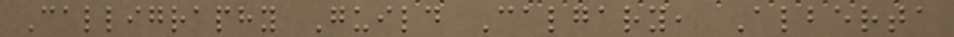Calligraphy Guild Calgary, Alberta
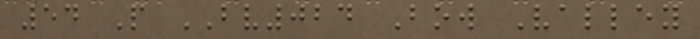54 P BV024 Bow Valley
